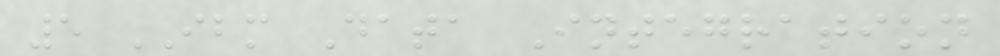5 IBM Data Integration
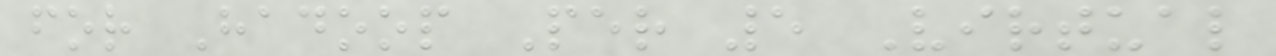for Hadoop Per 5 Virtual
